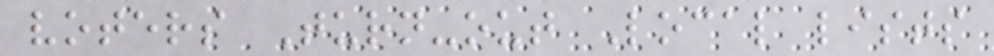voters Turn-out Local lists
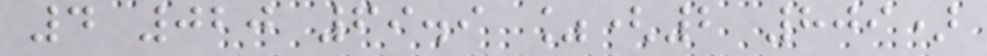4 020 69.9 %(2 809)
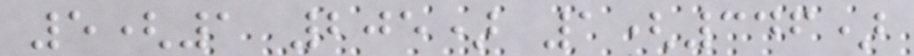5(1 205) 1(346)
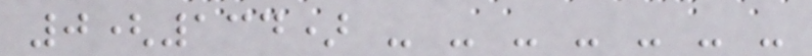0(134) - - - - - - -
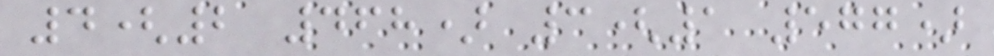4(2 468) 3(1 577)
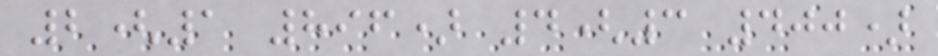2(1 896) 4(3 400)
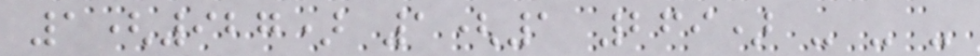1(927) 1(1 269) - - -
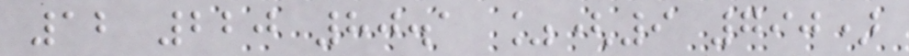12 220 80.1 %(9 790)
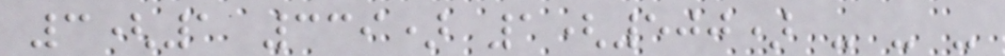3(1 339) 1(500) - - -
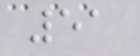51
